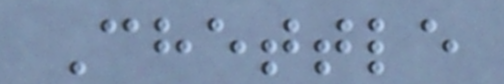Chettle
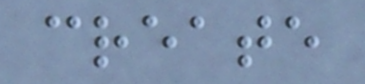create
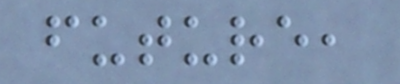future,
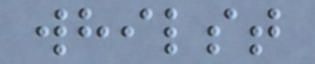whilst
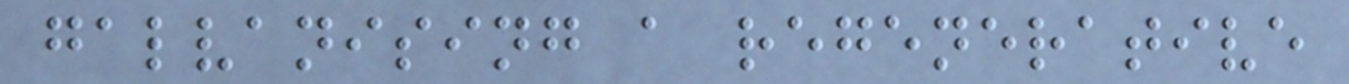galvanising a regenerative
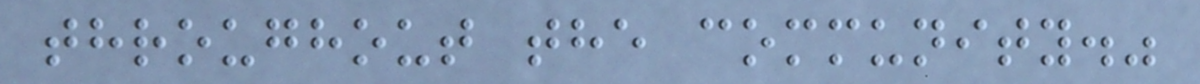throughout the community."
